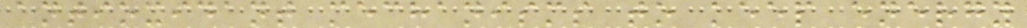antioxidant mechanisms to keep energy
